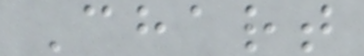Chart
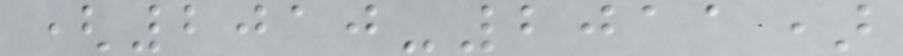(2010-2011)
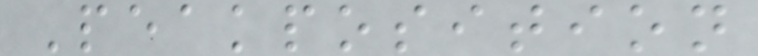Peakposition
